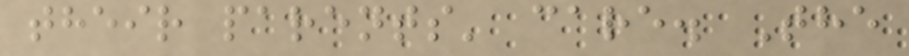their parents' care. The
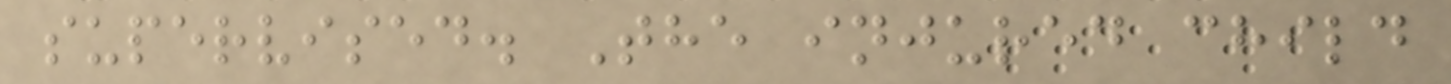supervised. The injured child
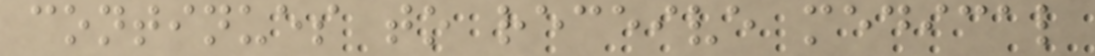continues to receive medical
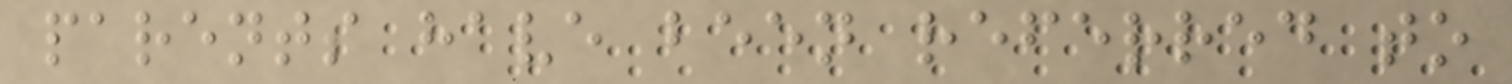parents have been referred to
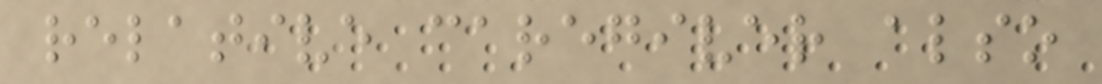relative caregiver also
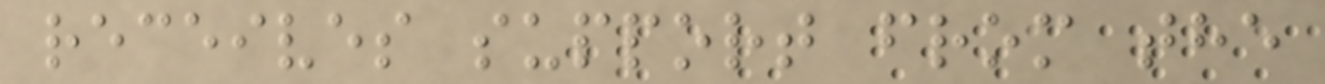receives support from the
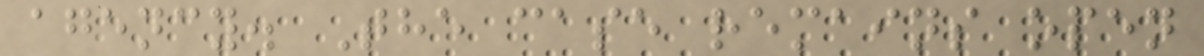agency. The case remains open
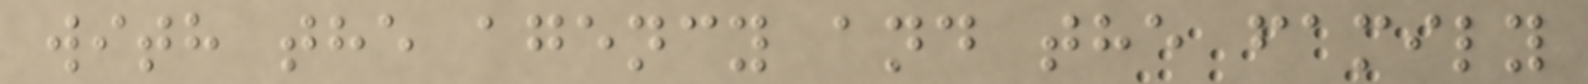with the agency and the family
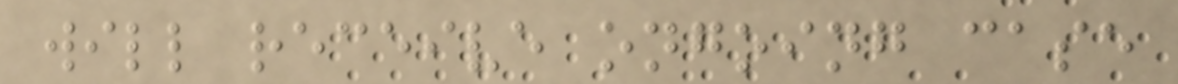will receive ongoing case
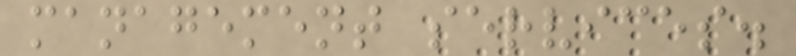management services.
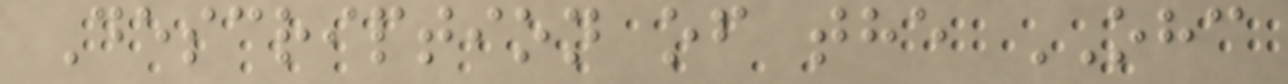Description of the OHC
